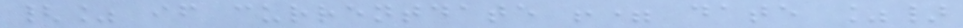{% if currentdate != date %}
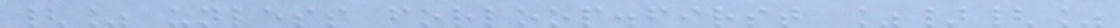{% unless forloop.first %}{%
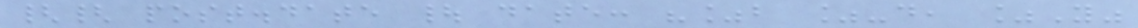{{ post.date | date: "%b %-d, %Y"
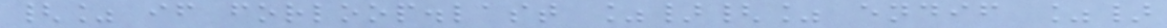{% if forloop.last %}{% endif %}
